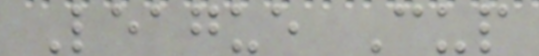League Cup
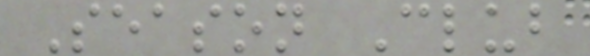Season Club
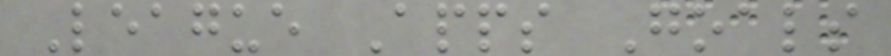League Apps Goals
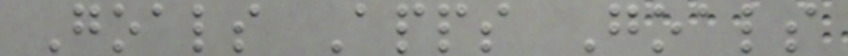Goals Apps Goals
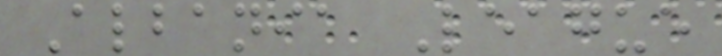Albania League
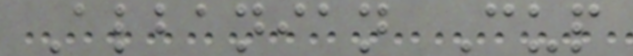Albanian Cup
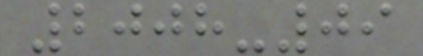2008-09
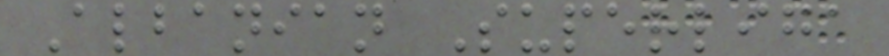Albanian Superliga
